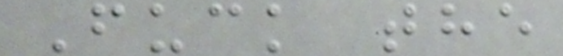Fuck the
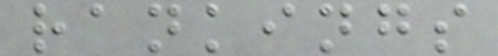rankings
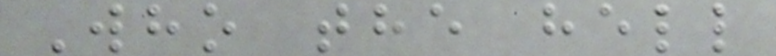Who the hell
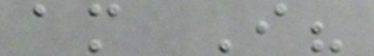am I?
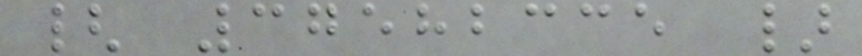{ 37582335 }
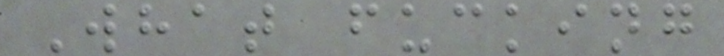What fucking
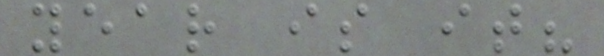year is it?
